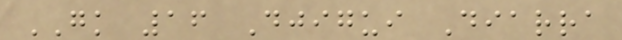GK 16 Djigui Diarra
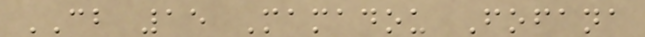CB 15 Mamadou Fofana
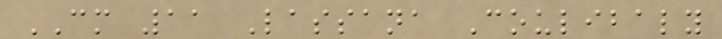CM 11 Lassana Coulibaly
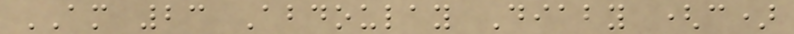AM 23 Abdoulay Diaby (c)
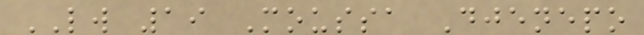LW 19 Moussa Djenepo
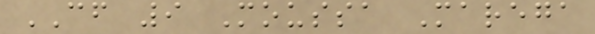CF 9 Moussa Marega
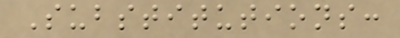Substitutions:
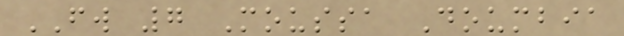FW 7 Moussa Doumbia
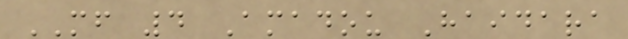MF 4 Amadou Haidara
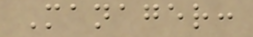Manager:
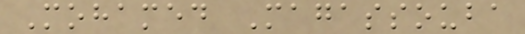Mohamed Magassouba
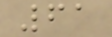61
